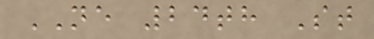NE 24th St
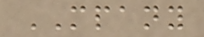MPANY
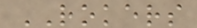ROKERS
